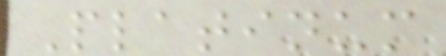Platinum
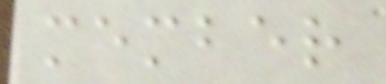member
